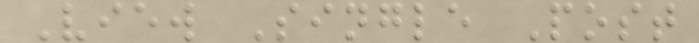View Single Post
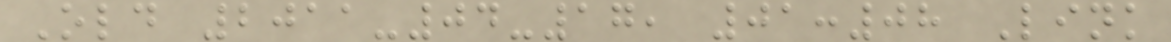Old 2011-04-17, 01:08 Link
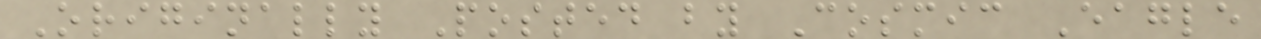Originally Posted by Cosmic Eagle
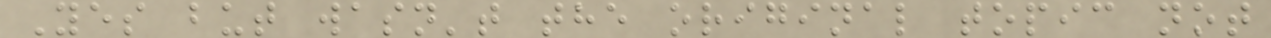Yes but wasn't the original topic not
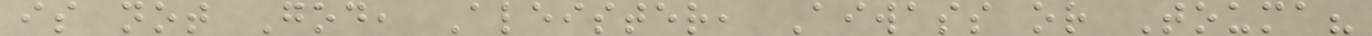is not God, Aleister, Aiwass or Touma?
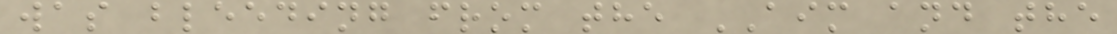was bleeding from the AIM and the
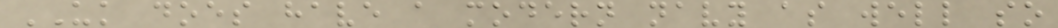UK does have a modern navy as well so
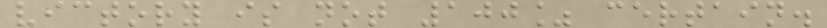victory is not 100% certain.
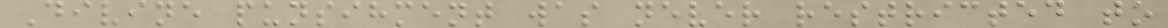Divine punsihment was never restricted to
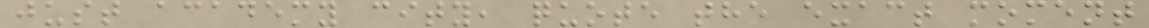just academy city, quote the exact moment
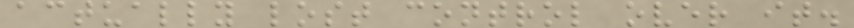actually lost control over it.
